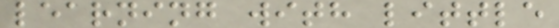learning with little
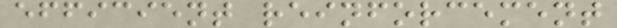efficient reinforcement
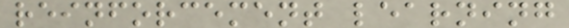reinforcement learning
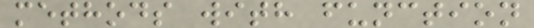methods with function
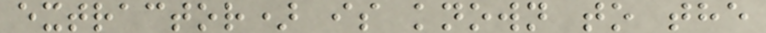extractor) is known to the
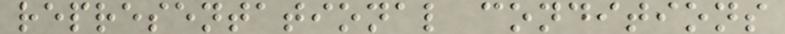representational conditions
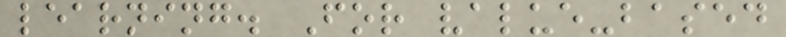learning. For value-based
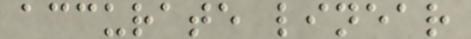accurate linear
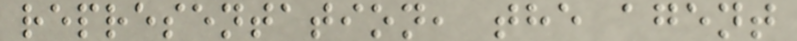representation, the agent
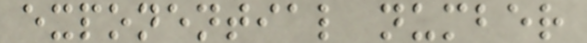exponential number
